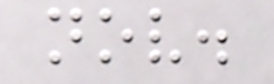nov.
